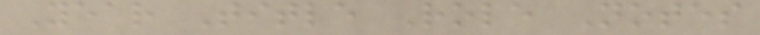Year Title Role Notes
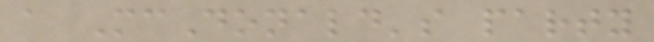a McDonald's party
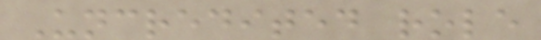Uncredited role
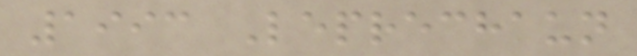1993 Leprechaun
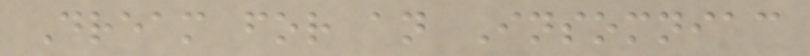Dream for an Insomniac
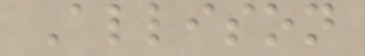Allison
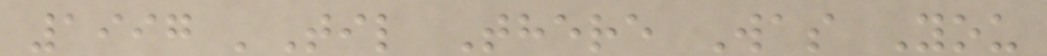1997 'Til There Was You
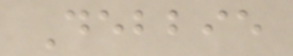Debbie
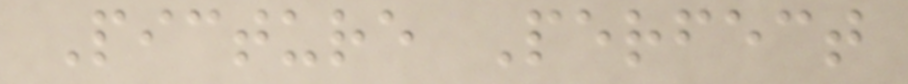Picture Perfect
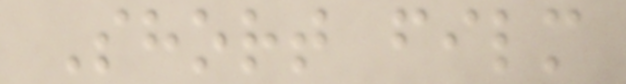Short film
